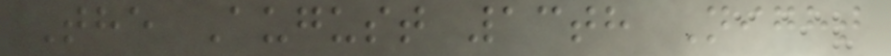The August 13th Night
